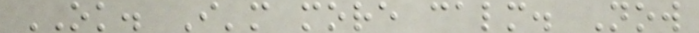OK. I'm more calm. Now
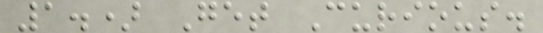1.) Get Curious.
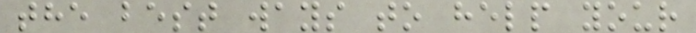the best ways to help your
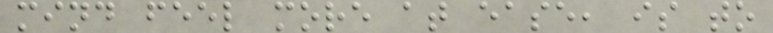mind feel more at ease, is to
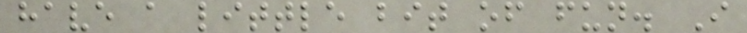have a little bit of fun. I
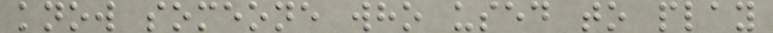know someone who used to play
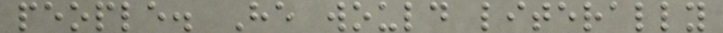people. He would literally
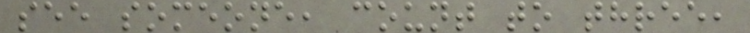see someone, count to three,
